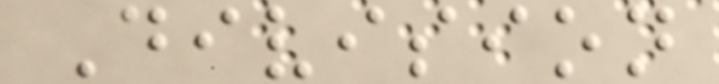Division
